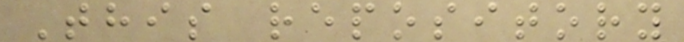This repository
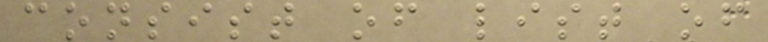consist of list of
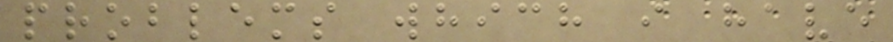problems which i have
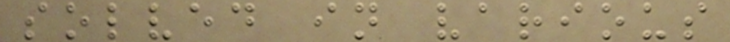solved in various
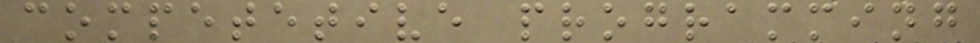competetive programming
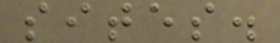sites.
